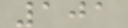101
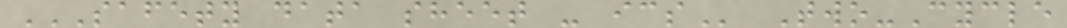SAFETY DATA SHEET - ICS Two-Cycle
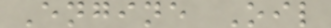Engine Oil
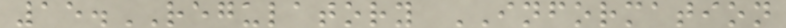15.REGULATORY INFORMATION
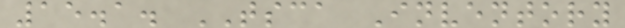15.1. TSCA Inventory
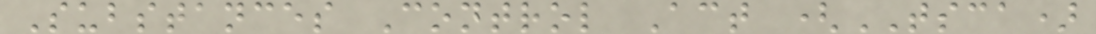Substances Control Act (TSCA)
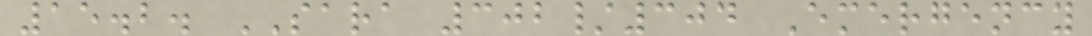15.2. SARA 302/304 Emergency
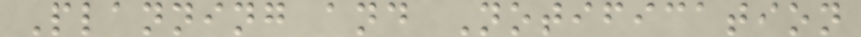Planning and Notification
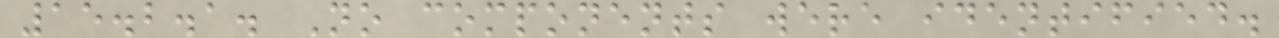15.2.1. No components were identified.
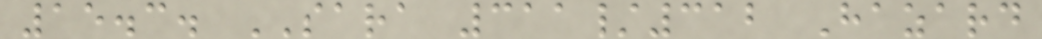15.3. SARA 311/312 Hazard
